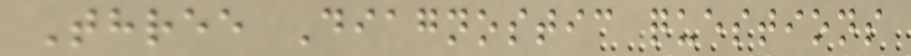Three Diagnostic questions
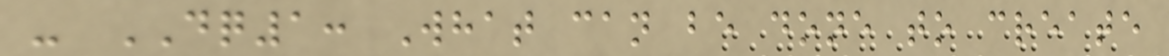- DQ1: What can be done to create
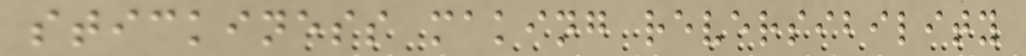stickiness making reversibility
